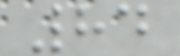84
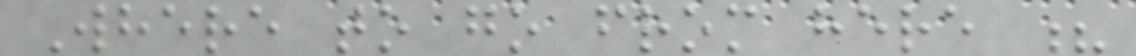Where to go from here ?
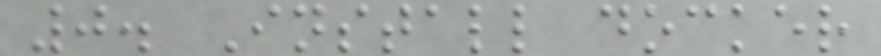0. Install docker
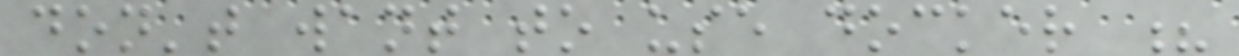don't want to use docker ?
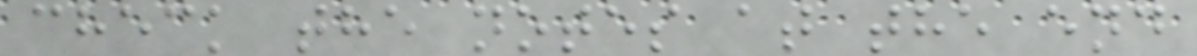check the notes at the end
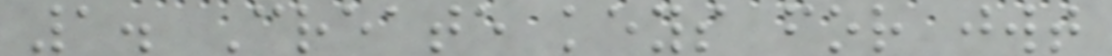1. Create keys for jwt
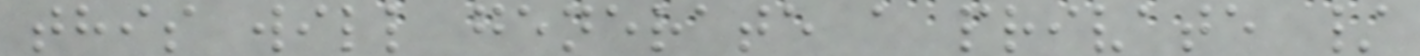this will generate a private /
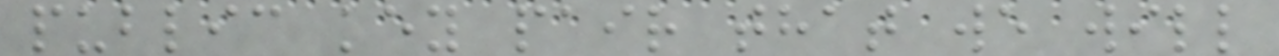public key pair that we will
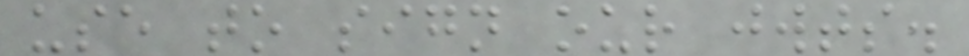use to sign our jwts.
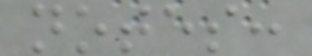notes:
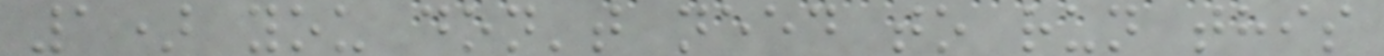1) you don't need to run this
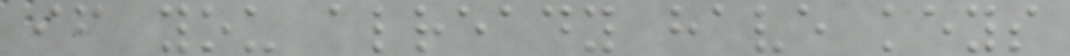if you already have keys
